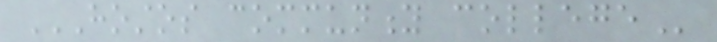HOSTOS COMMUNITY COLLEGE
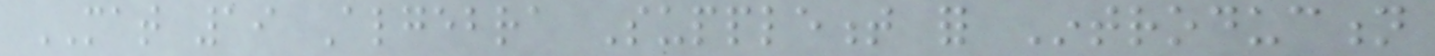MAT 19 Algebra Supplement for Introduction
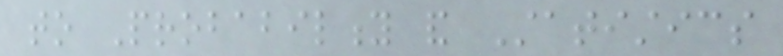to Probability and Statistics
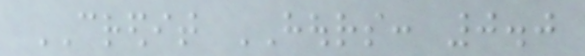CREDIT HOURS: 0.0
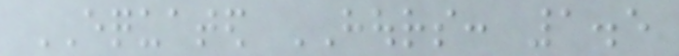EQUATED HOURS: 1.5
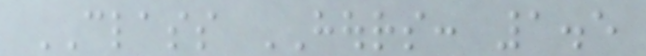CLASS HOURS: 1.5
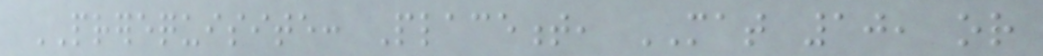PREREQUISITE: Placement, MAT 10, or
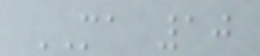MA 10
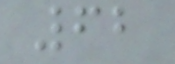62
